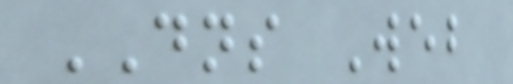DNS Web
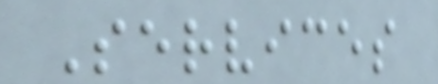Services
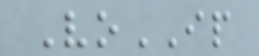VoIP
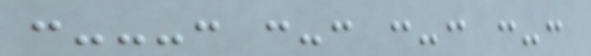:---: :-: :-: :-:
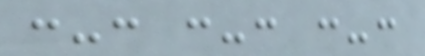:-: :-: :-:
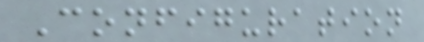Configuration
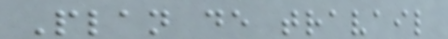Plan de travail
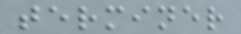terminer
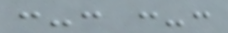:-: :-:
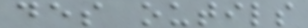des outils
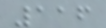116
